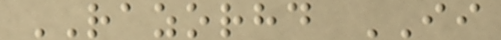RAZORHD II
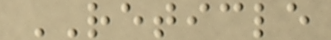RETICLE
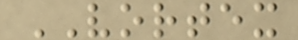VORTEX
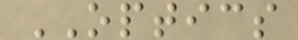OPTICS
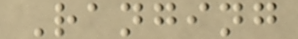Ranging
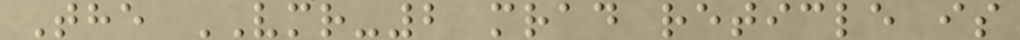The VMR-2 mrad reticle is
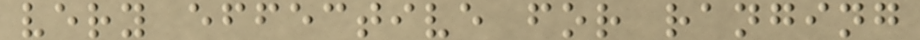very effective for ranging
